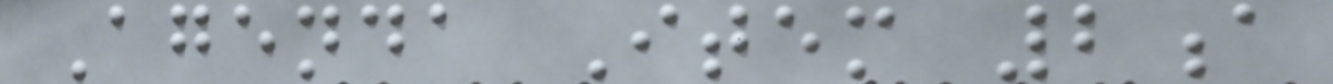Agenda Item 2a
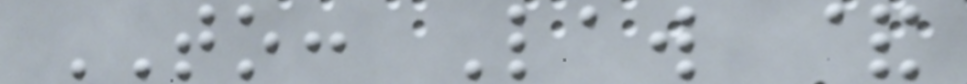TO: Law &
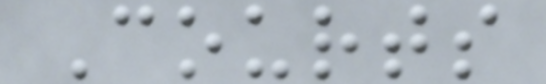Courts
